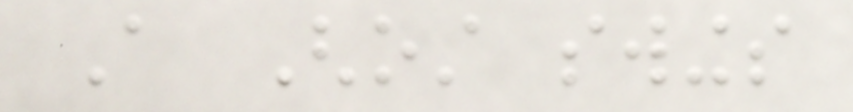A Ghost swings
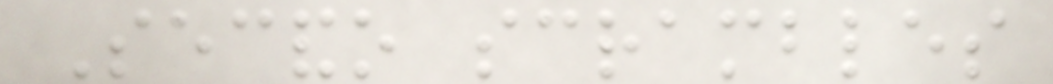Secando scrambles
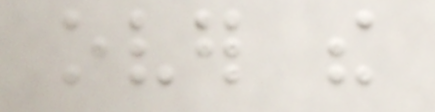over the
